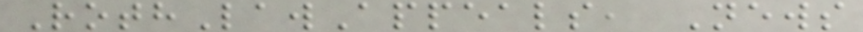RothLawAppeals, News
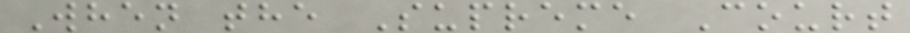When the Supreme Court
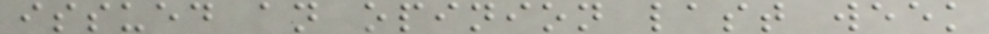issued an opinion last week
